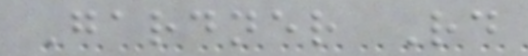Gardner Rd
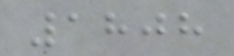1808
